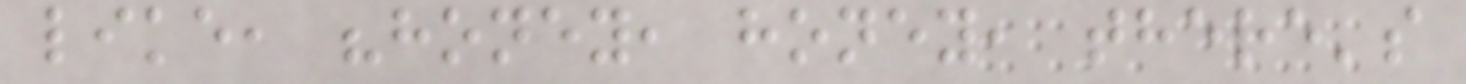like, "honey, honey, there's
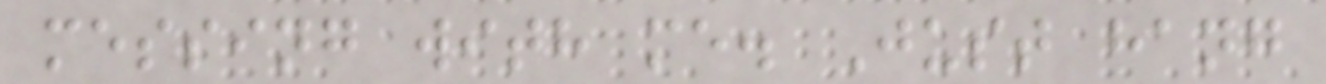messing with me. Just hang
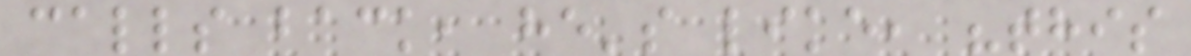calls back, he's like, "this
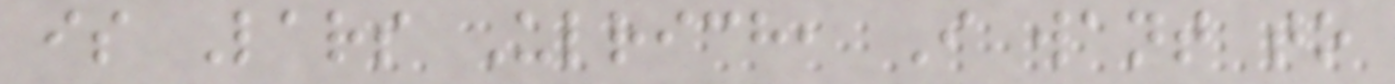is Lars Ulrich, I want to
